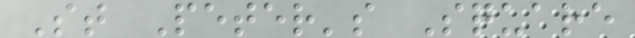St Peter's Square
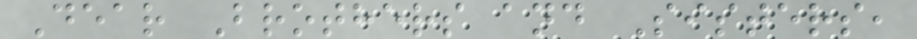Dear Brothers and Sisters,
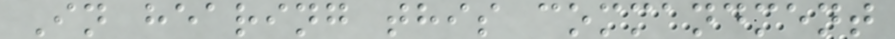In hearing this commandment
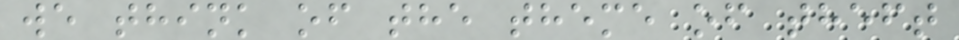we think of the theme of theft
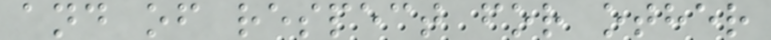and of respect for other
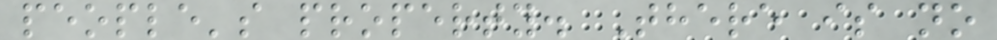people's property. There is no
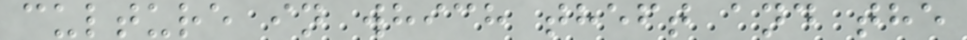culture in which theft and the
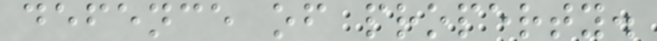defence of property.
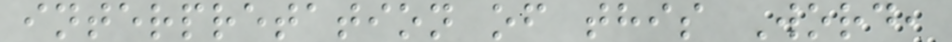interpretation of this Word,
